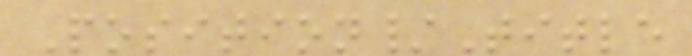Position/Title
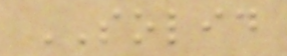SOLID
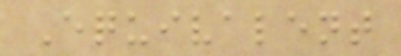Equivalent
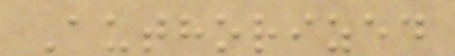Authorized
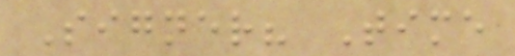Signer? Time
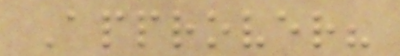Approver?
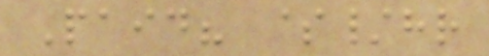Paid? $/hr
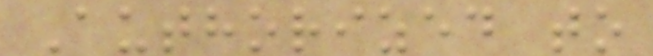Authorized to
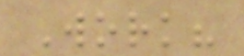Work?
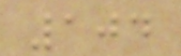104
